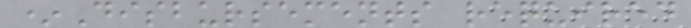*Disbursements required
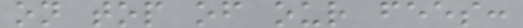on top of our fees:
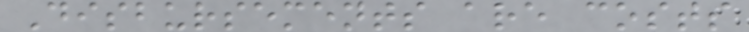Disbursements are costs
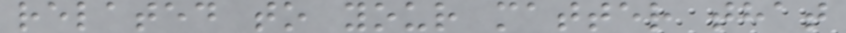related to your matter that
